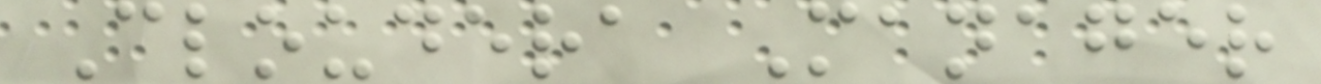Cloudera Manager
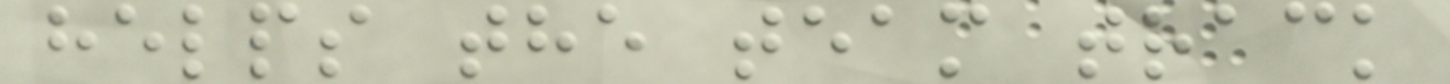helps the team track
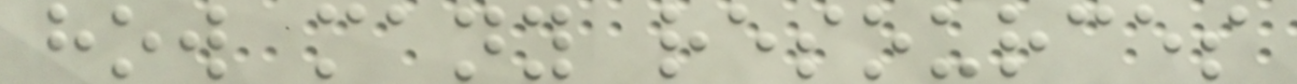how many resources
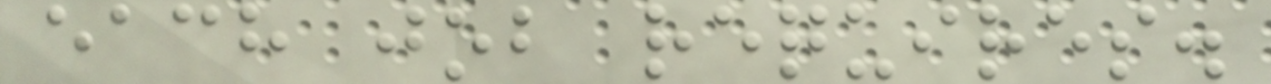each job requires.
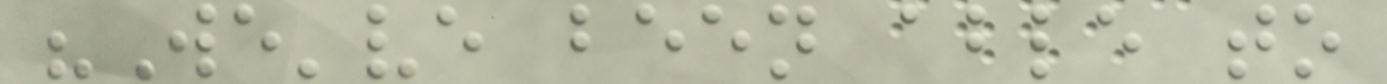"We've been able to
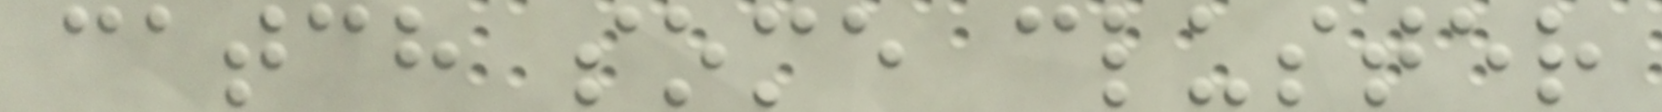catch some cluster
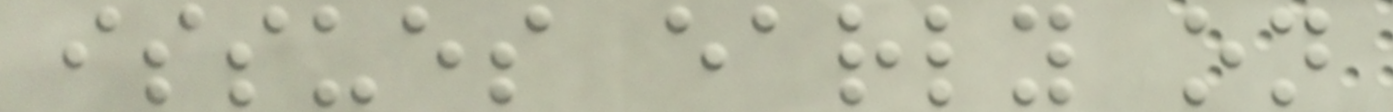issues early on
